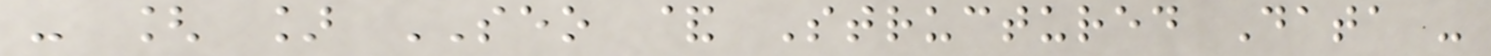- [ ] SEO & Structured Data -
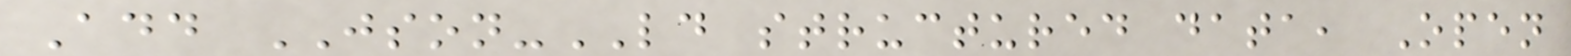Add JSON-LD structured data, Open
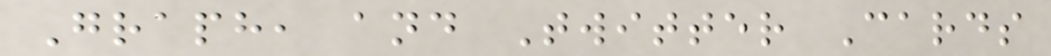Graph, and Twitter Cards
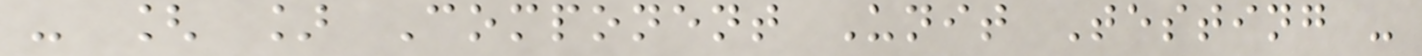- [ ] Component Unit Testing -
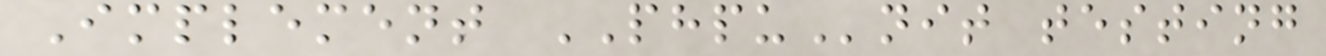Implement PHPUnit testing
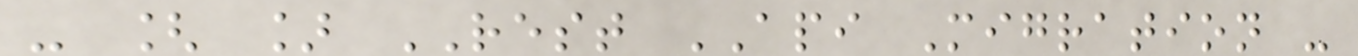- [ ] REST API Migration -
